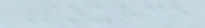Source
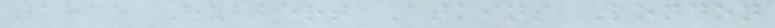1815 Hubbert Atkins London
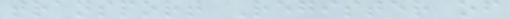transport Register of
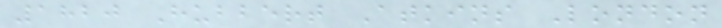1820 Hubbert Atkins London
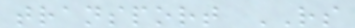transport RS
